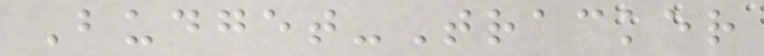Budget-Tracker
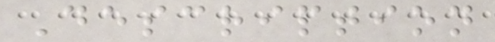Description
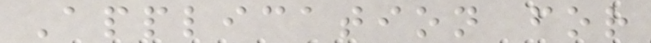Application for
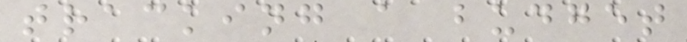tracking a budget
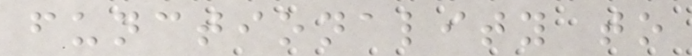functionality to
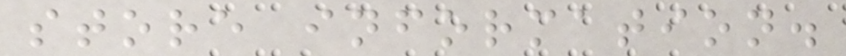store information.
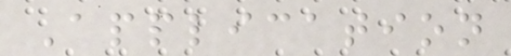Application
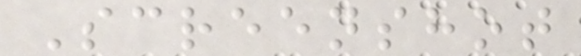Screenshot
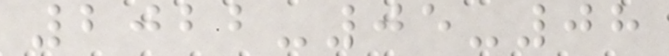2022-05-08
